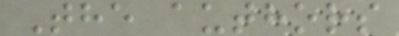The authors
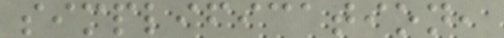simplification,
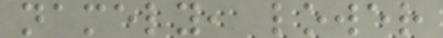namely, lower
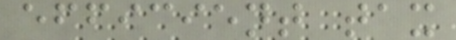efficient tax
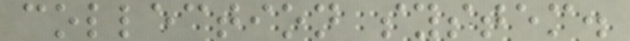collection system.
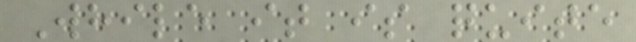While it is quite
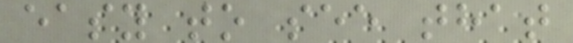easy to see that
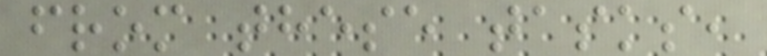from these tasks,
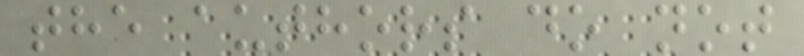the authors do not
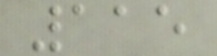115
